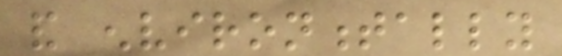and environmentally
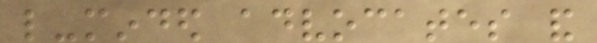like-minded advocates and
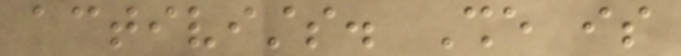activists. She is
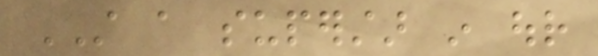STILL a superstar in our
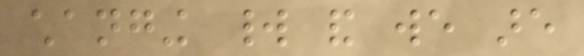changing world and we are
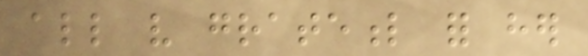all very grateful for her
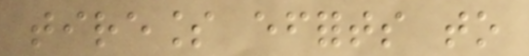tireless efforts to
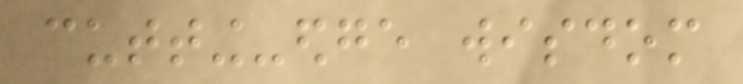cutting-edge wisdom
